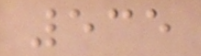535
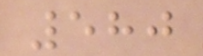580
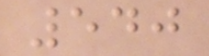540
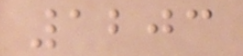1203
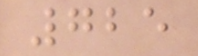725
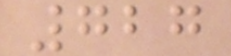727
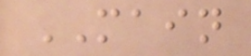MAIN
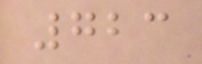723
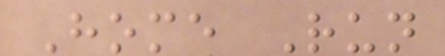Home Run
